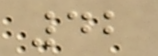42
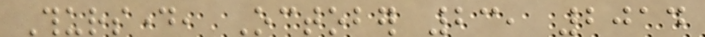Thursday, October 23, 2014
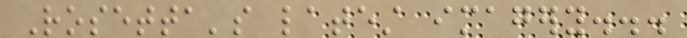Rosetta's latest imagery...
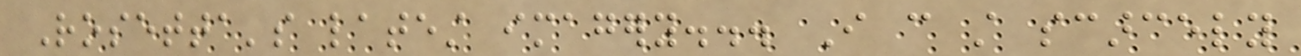Rosetta's latest imagery... I can still scarcely
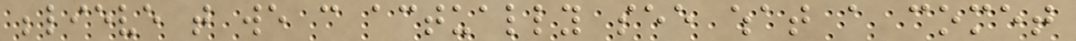believe that we can actually see what a comet
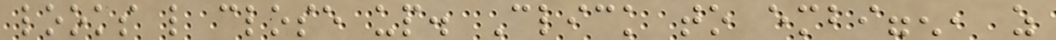looks like close up. Click to embiggen, as
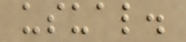usual.
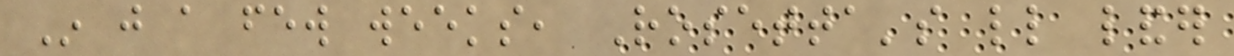In just a few weeks, Rosetta's little lander
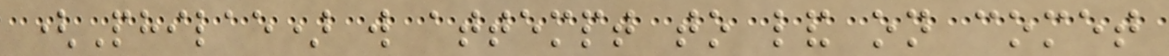(Philae) will attempt to land on comet
